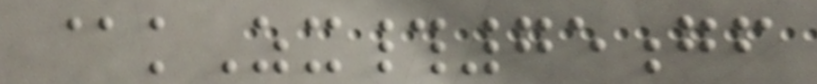@kZx#75gf
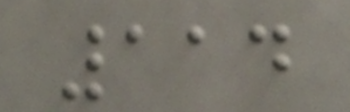114
